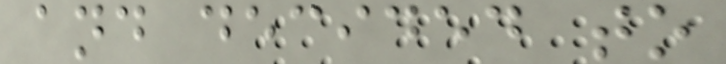and decided to
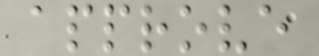approve
